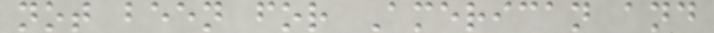not been for American and
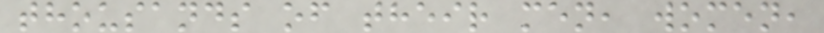thousands of their men, women,
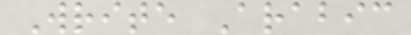Write Arabic
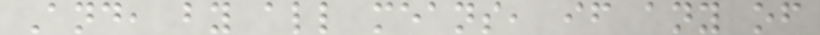And, by all means, if any of
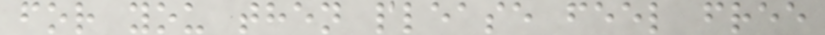for you then please feel free
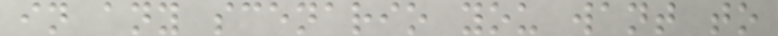in any scenario you want to
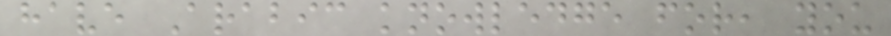have Arabic knowledge for, you
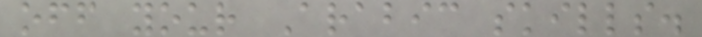off your Arabic skills.
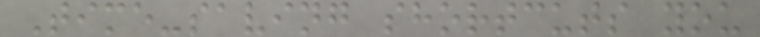Time-saving shortcuts you
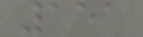151
